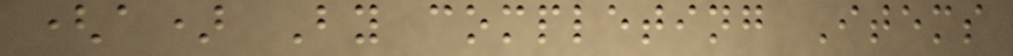(a) By completing Items
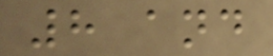8 and
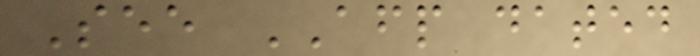See AFP dated
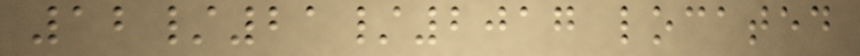12/21/2017 located
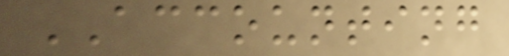ACCOUNTING
